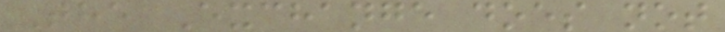The Exchange does not
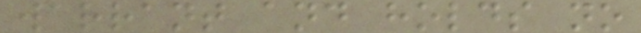warrant and holds no
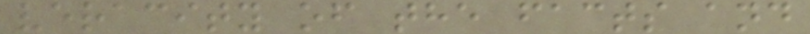veracity of the facts and
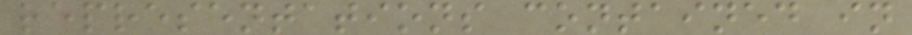representations contained in
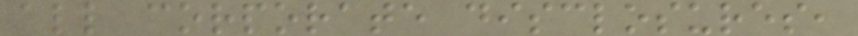all corporate disclosures,
